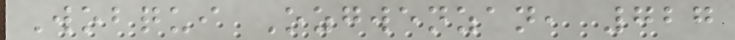Wobqui Ozgwenzan, 727
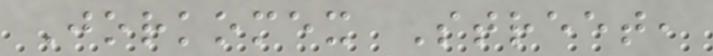Jorkomex Street,
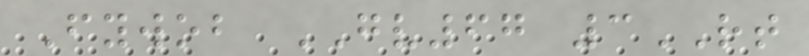Fywob GV67 3RT
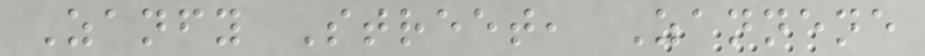Zanfy Street, Zannene
